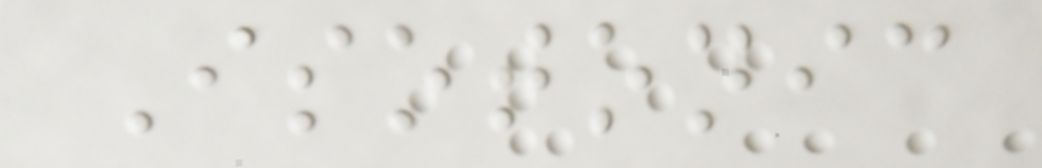Isotonic
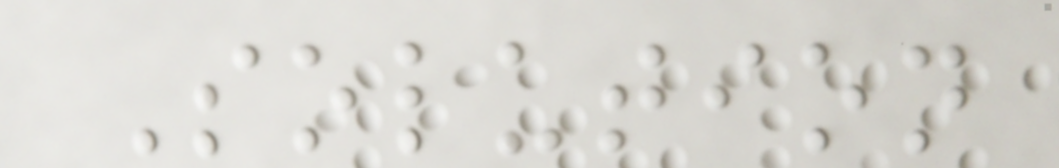Solution
